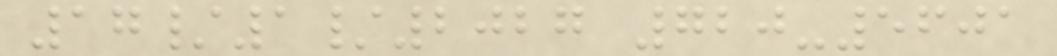17/1/2027 720-5601
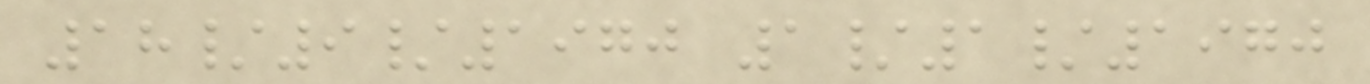18/9/1970 1/1/1970
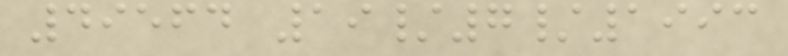49564 19/7/1993
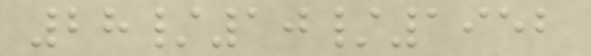28/10/1952
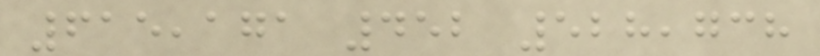615,171 452 528,738
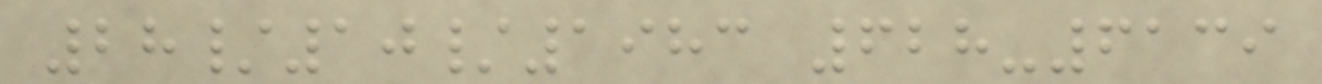28/10/1983 628-6139
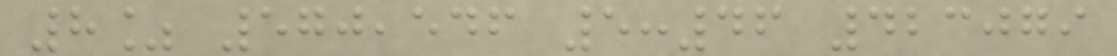8% 570,546 5:46 423079
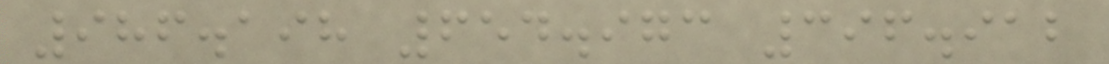986.198 654.973 396.912
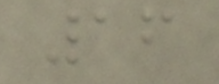16
